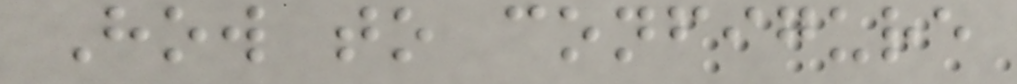How to configure
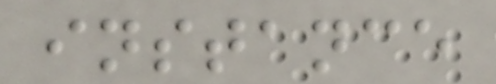instance
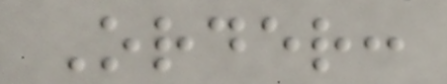Order:
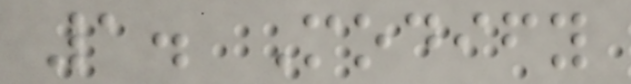1. Modify
